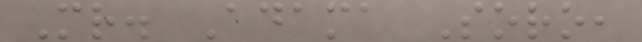Mr. Adama Soro,
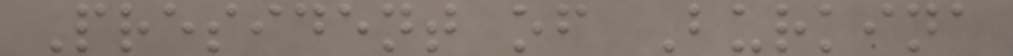President of Burkina
